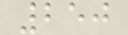250
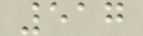517
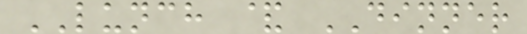LUNCH & DINNER
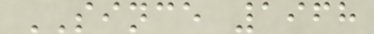SINCE 1968
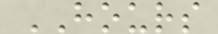HOURS
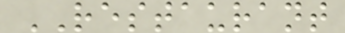RESTAURANT
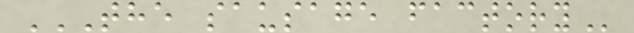THE SAUSAGE FACTORY
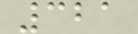321
